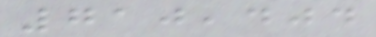710,404
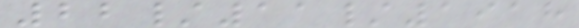22/11/1918
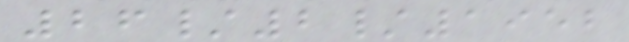26/2/1952
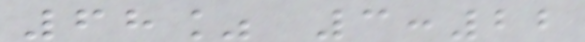68% 3:22
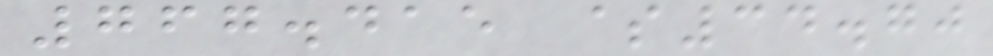767.415 $34.70
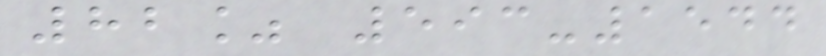82% 593-1544
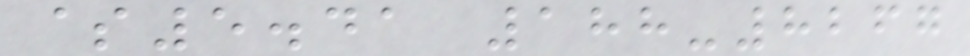$5.41 188-8267
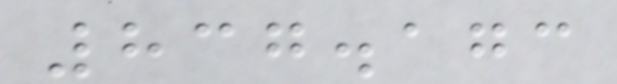837.173
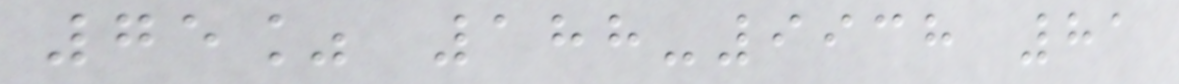75% 188-9938 81
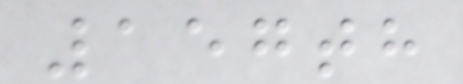157th
